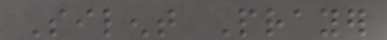Silent Prayer
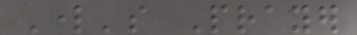Lord's Prayer
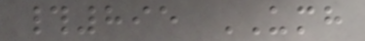#895 UMH
